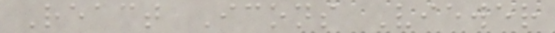React Icons Viewer
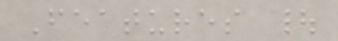Features |
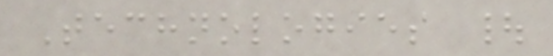Technologies |
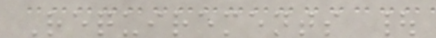Requirements |
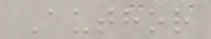Author
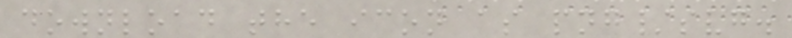download the icon as png/svg.
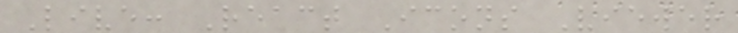Live: React Icons Viewer
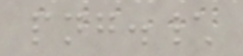png.\
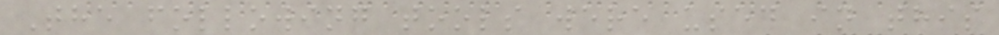The following tools were used in this
